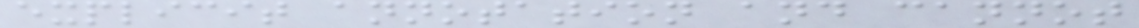explicit annotation and cannot
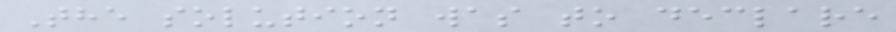The solution was to declare
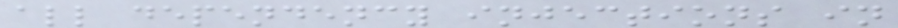all dependency injections in
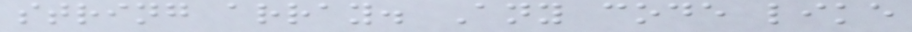string array. Any code like
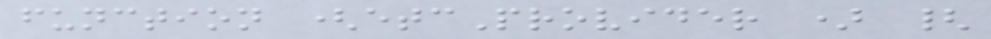function (etcProvider ) {
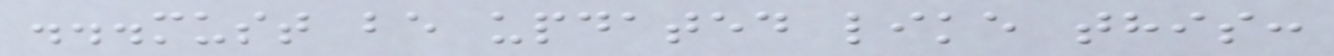...must be updated like this:
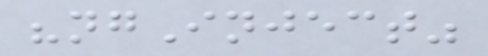"ngInject"
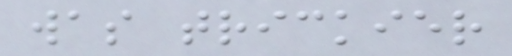was trickier
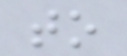to
